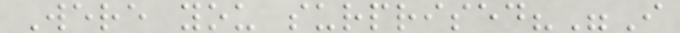Were you surprised?"I
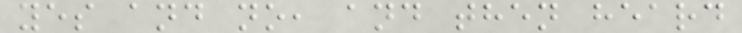yes and no, and then heard
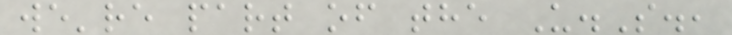we're part of the U.S.,
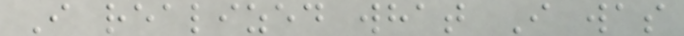I realized what I was
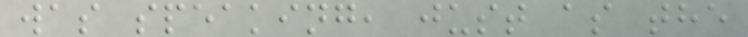was speaking, just as the
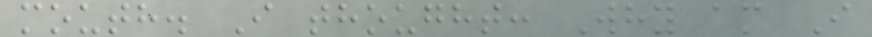mouth. I thought: Why am I
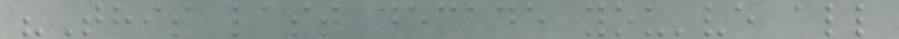"This last decade you've all
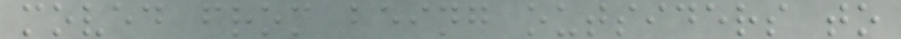moved from being outsiders to
